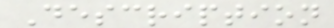Description
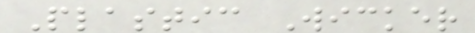Plastic Wicker
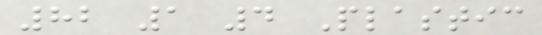82 1 4 Plastic
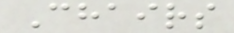Chairs
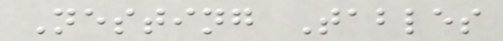Nesting Tables
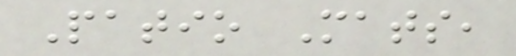Patio Mats,
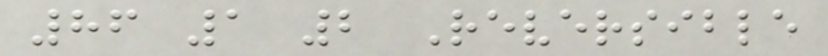86 1 2 Reversible
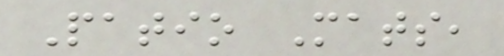Patio Mats,
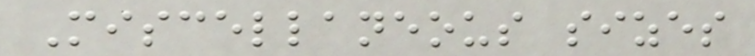Miscellaneous sizes
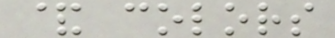& colors
